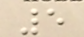5
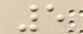5
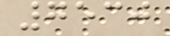7530
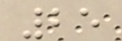25
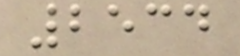2534
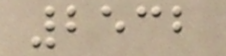2532
